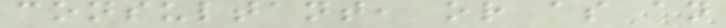consultant, or as an
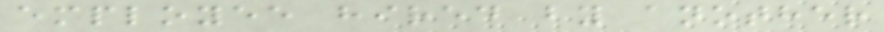employee hired by another
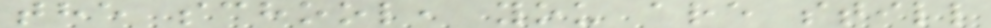the school, you are still
